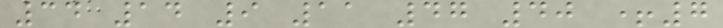34 14 9 11 47 40 +7
